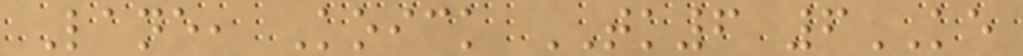Lane, Koick TK6 6KE
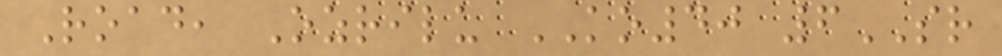Road, Ozrilu KO40 6SR
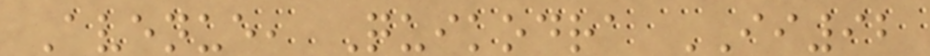Avenue, Quikodra II92
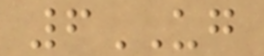6UG
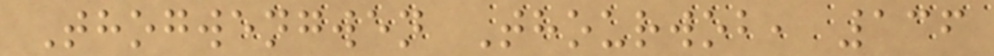Thogwengwen Thourwob, 136
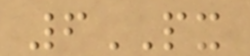6PX
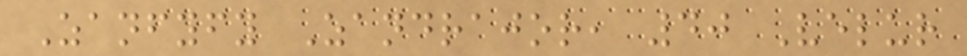Zanfyfy Zandrajor, 40 Velur
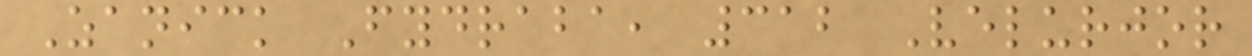Zanick Fydraba, 312 Velurjor
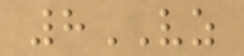8VZ
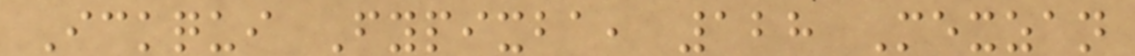Ickqui Fypixba, 128 Mexzan
